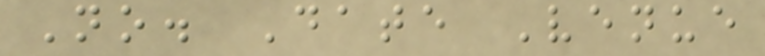No. Date Venue
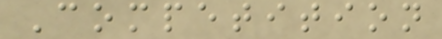Competition
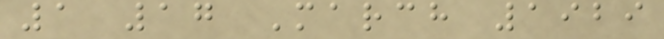1 17 March 1929
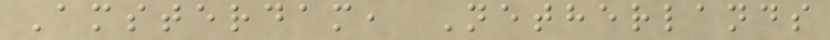Amsterdam, Netherlands
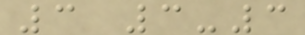3 3-3
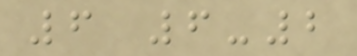6 6-2
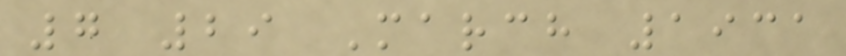7 29 March 1931
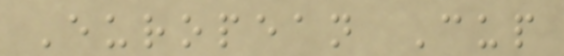European Cup
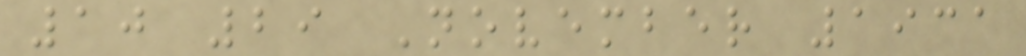10 29 November 1931
